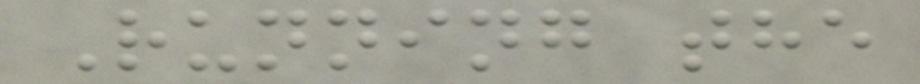Running the
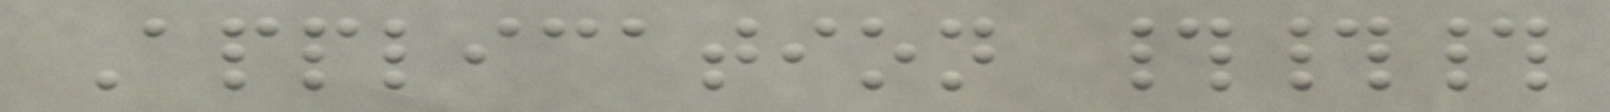Application ###
